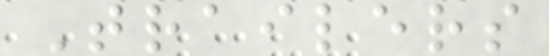Trailers
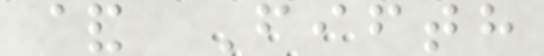& Fifth
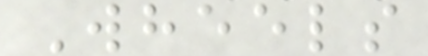Wheels
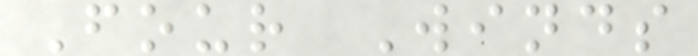Four Winds
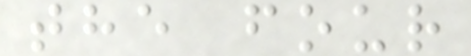the four
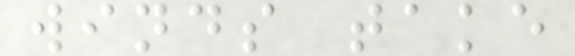winds take
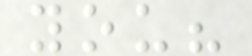you?
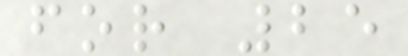for 25
